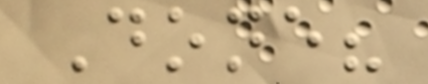Done?
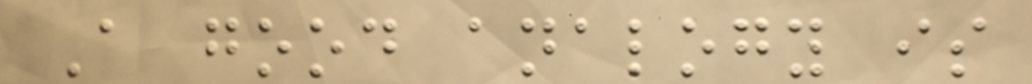A good analogy is
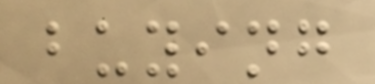buying
